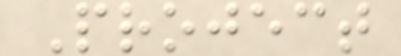Project
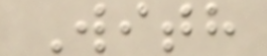With
